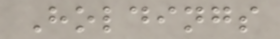Holdings
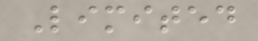Limited
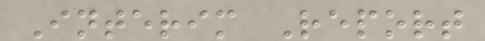Interim Report
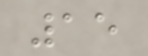15
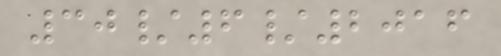30/6/2016
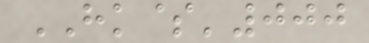HK$'000
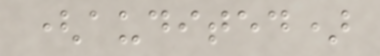(audited)
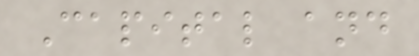Capital and
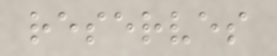reserves
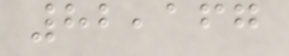82,167
